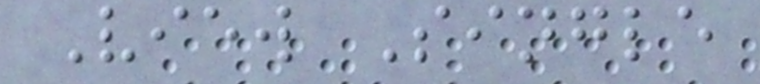View Single
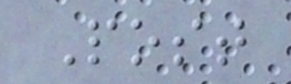Post
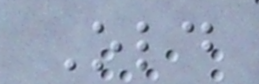Old
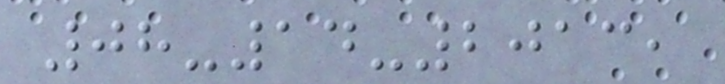08-14-2013,
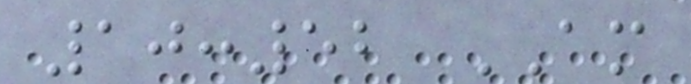10:52 AM
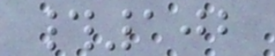#102
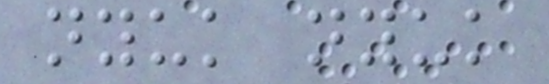nyuk nyuk
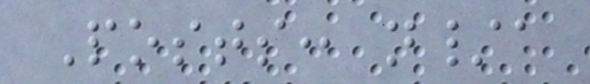Posts: n/a
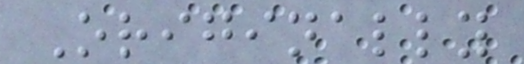Originally
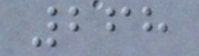268
